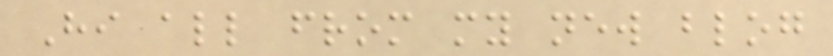Hi all from my new blog
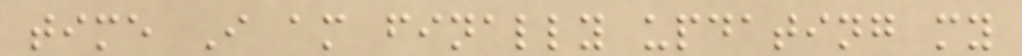time I am finally updating my
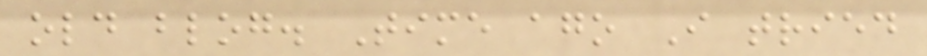old blog. Time ago I tried
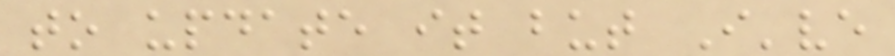to update it but I've
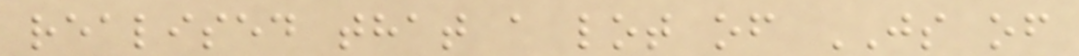realised that a lot of JS of
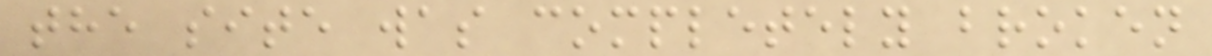the site was completely broken
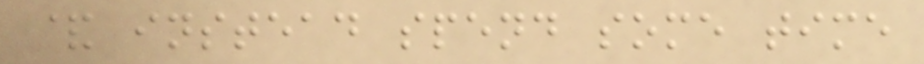& instead spend some time
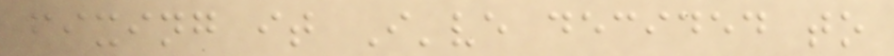fixing it I've decided to
